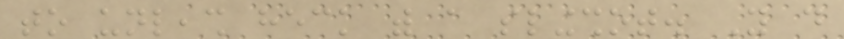to unleash heck with a slingshot. You do
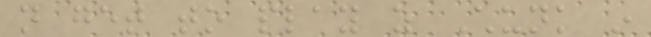not get to play as Chunk in
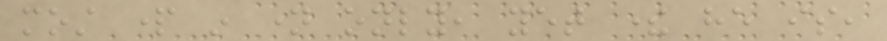most part in name only, yet there he is,
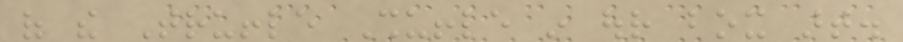of the Truffle Shuffle in our box art.
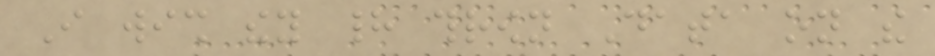I wish they had thrown Data on the
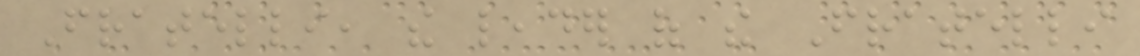Fratelli, the leader of the Fratelli
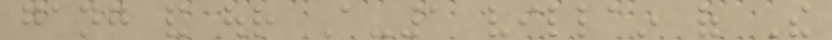gang and our A-1 villain of The
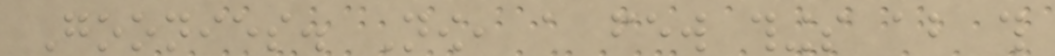Goonies. Now, a few things about this
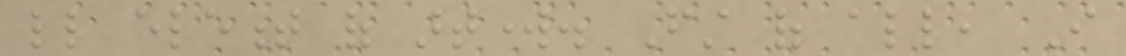little element of artwork. First of all, I
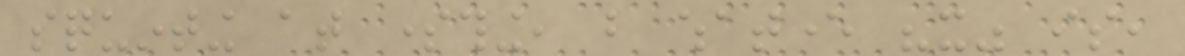squinting at something, but whatever "it" is,
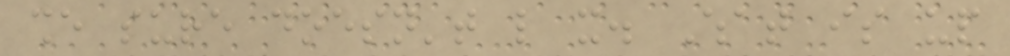she sure doesn't like it. What is up
